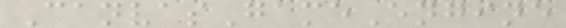CanvasGameEngine
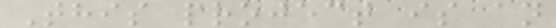This project is an
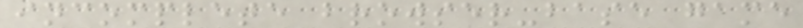incomplete browser-base game
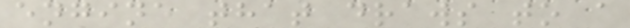engine that draws to a
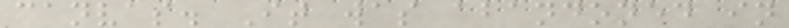canvas. It was abandoned in
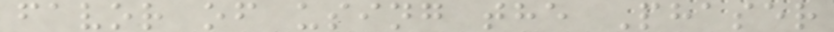favor of using the Phaser
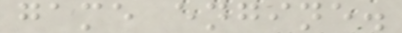game engine.
